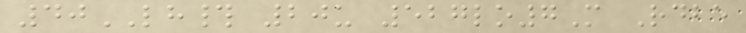40LH# 20u 527lo7M Rdbe
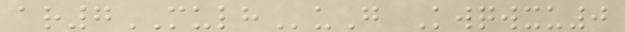ar7MULHuG Kwqwxu0
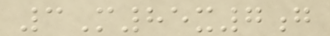3M85x7g
